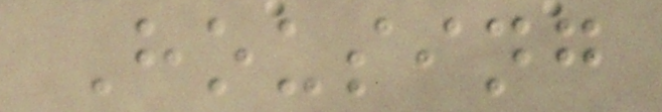Housing
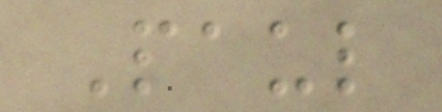Paul
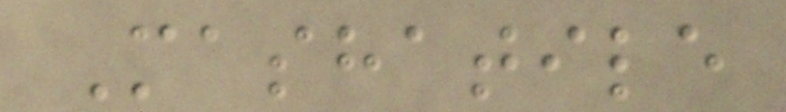Mashatile
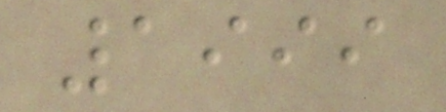1999
